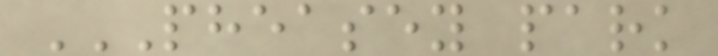PHEASEY PARK
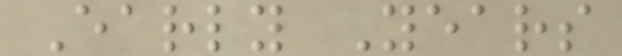Early Years
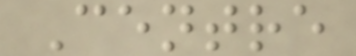Centre
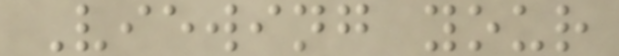Viewing your
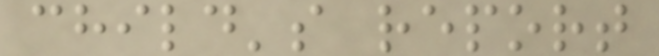child's report
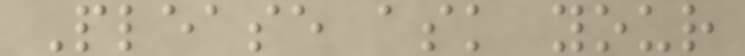Please ask your
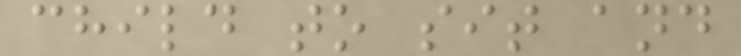child to sit and
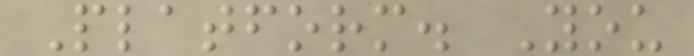Platform. You
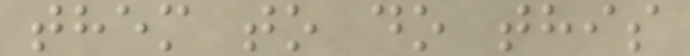them to do this
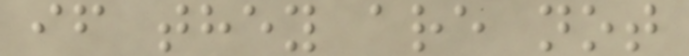if they are not
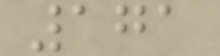171
